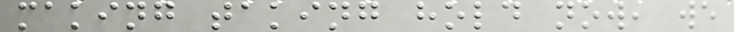making taking hold now, we
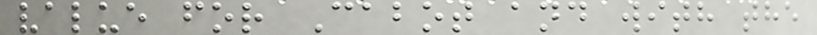value for Cabot and with the
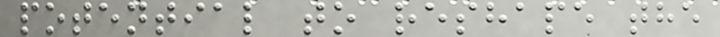potential to reshape the
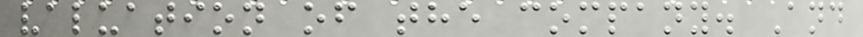valuation of the company. And
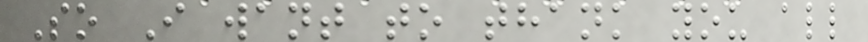So I want to thank you all
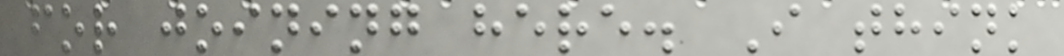for joining here. I think
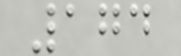174
